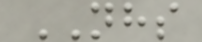NHS
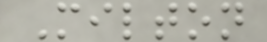Milton
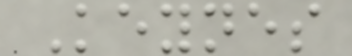Keynes
